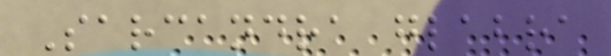Sarcandra glabra
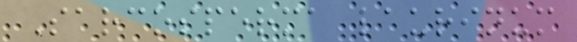Sarcosperma laurinum
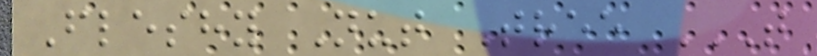Fleshy Nut Tree T
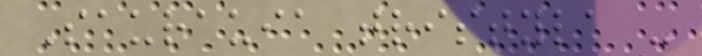Saurauia tristyla -
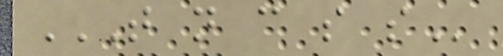T N C S S
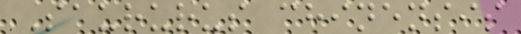Saururus chinensis
